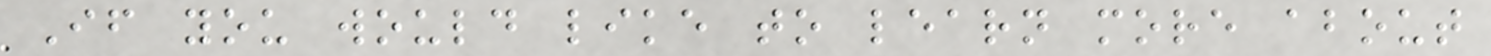If you would like to learn more about
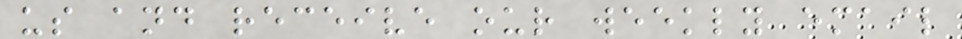us and receive our weekly email
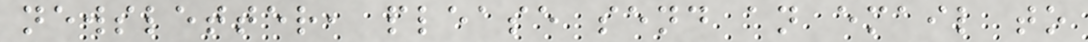newsletter, please send an email to
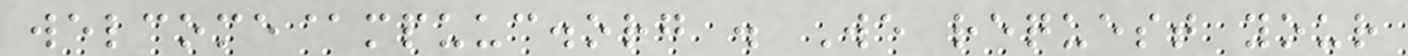welcome@mpuuc.org . We request your
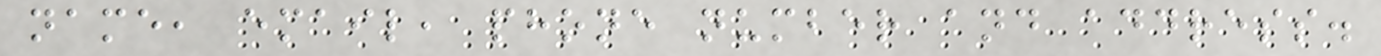name, email, phone number and address.
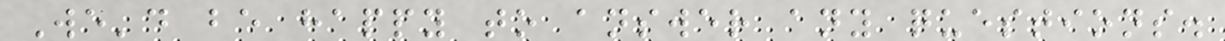We'd be happy to answer any questions.
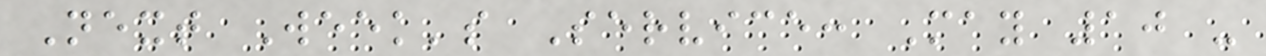Next Week's Service: May 10 -
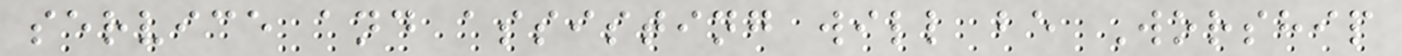service and assisting will be Worship
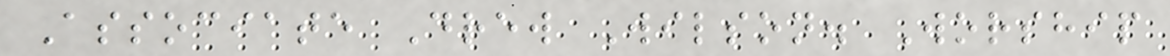Associate Drew Wilson. Worship
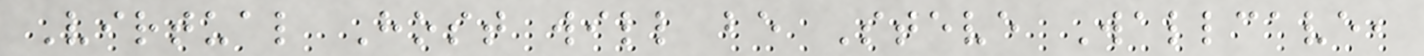Virtual Host will be Steve Wallcave,
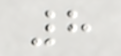8
